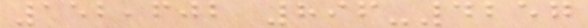152,602 896-4257
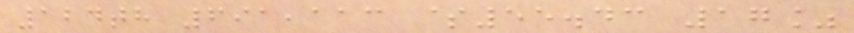124th 691,113 $55.43 17%
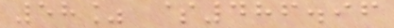58% $486.96
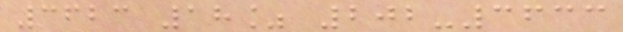3623 18% 202-3633
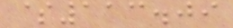$113.09
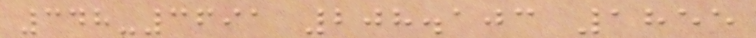348-3691 208.103 1855
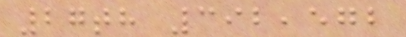27th 392,572
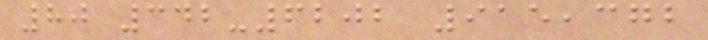80 342-6202 915,372
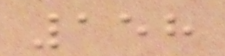158
